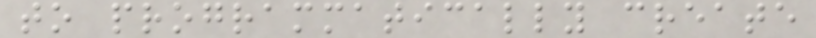to programmatically create
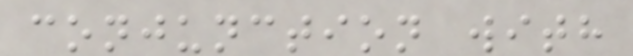conjunction with
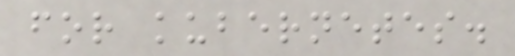for kubernetes.
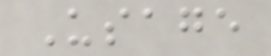Usage
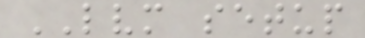LVM setup
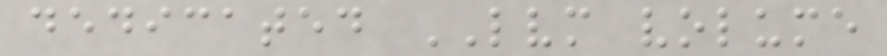dedicated LVM volume
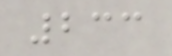233
